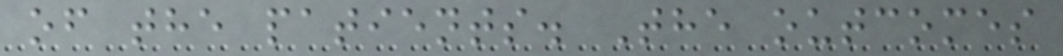of the patients. The outcomes
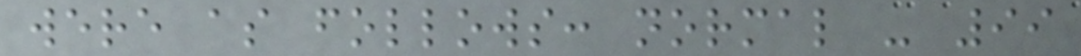were as follows: normal - 99
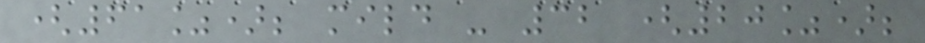(61%); mild - 32 (20%);
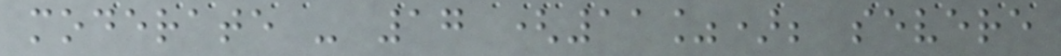moderate - 17 (11%); severe
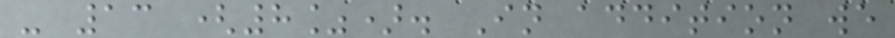- 13 (8%). In addition we
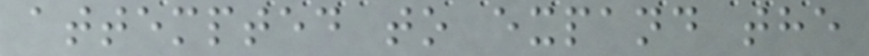attempted to expand the
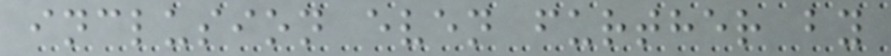inclusion even further by
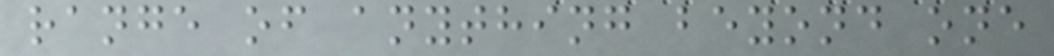range of anything beyond one
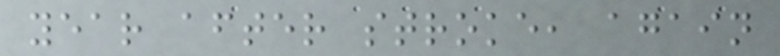year after stroke, again
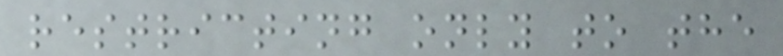restricting only to the
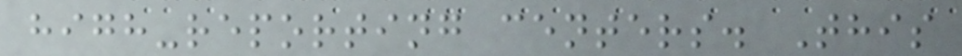high-reporting centers. This
